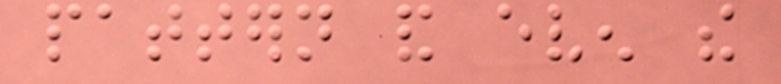pattern and even the
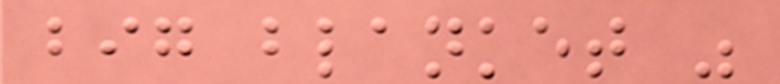big blanket was
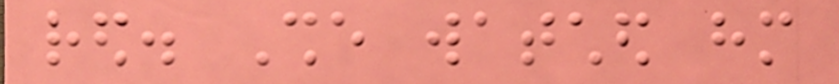red. She watched him
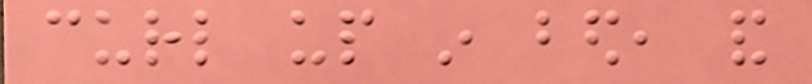curl up in bed, and
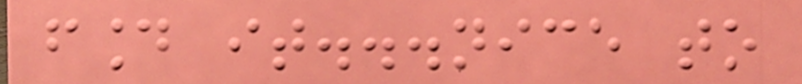found it...nice to
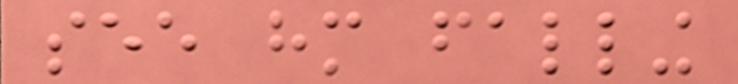see him falling
